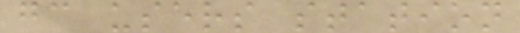gc users station
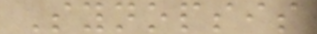Synopsis
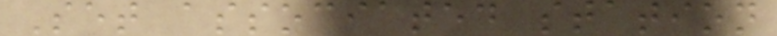Set associated station
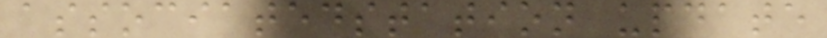associatedstation update
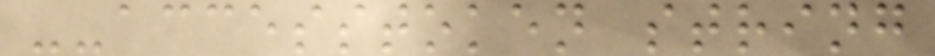--accesstoken string
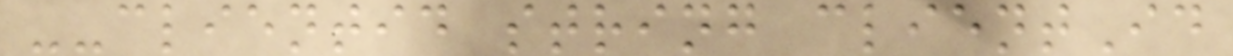--clientid string clientId
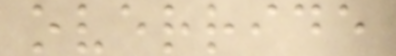override
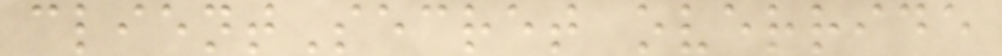clientSecret override
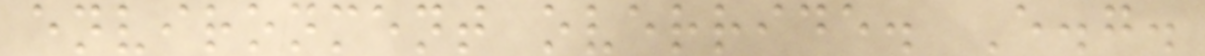environment override. E.g.
